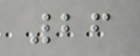26
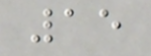15
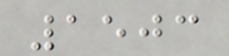1503
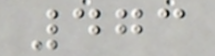473
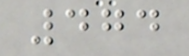474
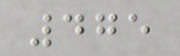475
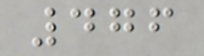476
